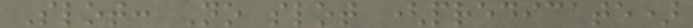Slot: No slot (predicate)
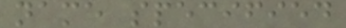name specified
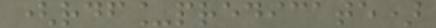(rdf_predicate)
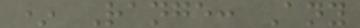* Range: Any
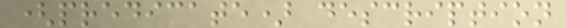(predicate) description
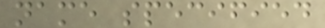name specified
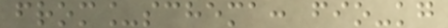from_schema: fio-kg
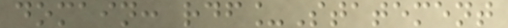domain: rdf_Statement
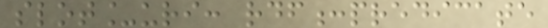slot_uri: rdf:predicate
